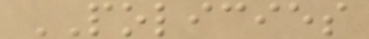POLICIES
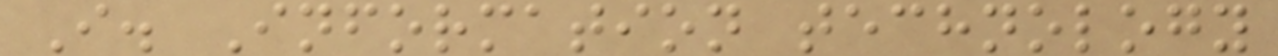I. Information technology
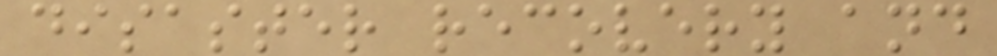disaster recovery and
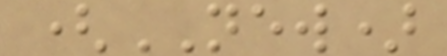(NEW)
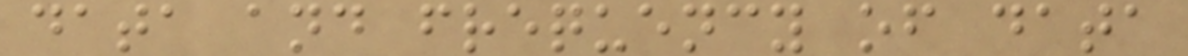data and frequency of data
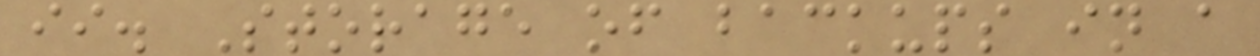ii. Storage of backups in a
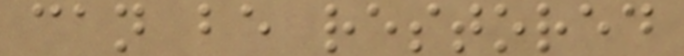can be restored
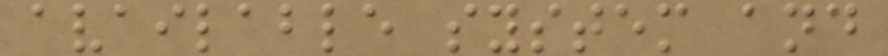available system and
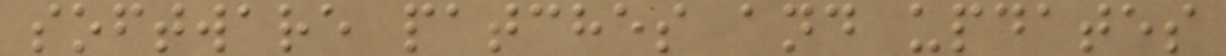software patches and updates
